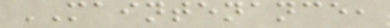MAINTENANCE,
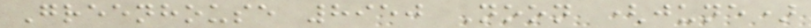Greenhouse 8950 Noon (june)
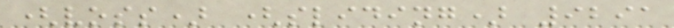(voss) (sliding) 9291
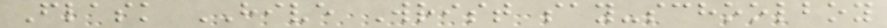Flask HIVE Wrist say-schoolboy
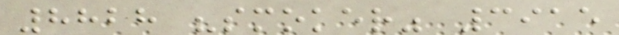8828 "smoker" 3915
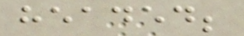headed;
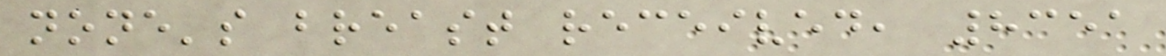none's breast received, 8351
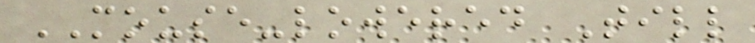MOUSE-lowered Till
